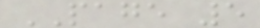PAGE 5
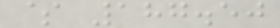$ 187.50
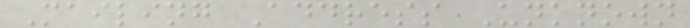Mailing Address Unknown
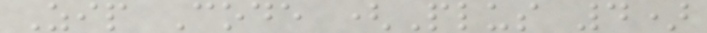Zip Code (Plus 4)
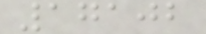17102
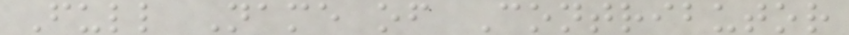Full Name of Contributor
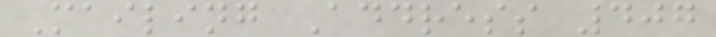Mailing Address 407
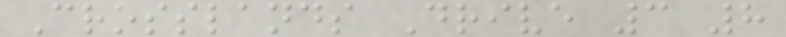Crosslands Drive 3 8
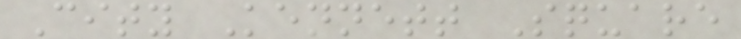City Kennett Square
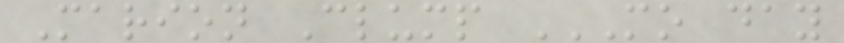Marion Clump MO DAY
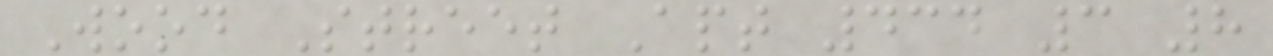Wood Street Apt 434 3 8
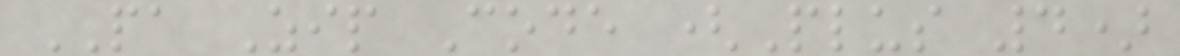PA Zip Code (Plus 4)
